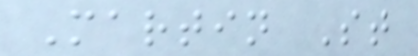Martin St
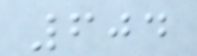604
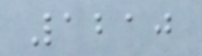1210
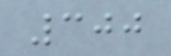300
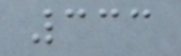333
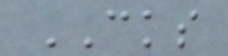CKS
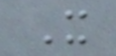X
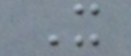X
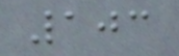103
